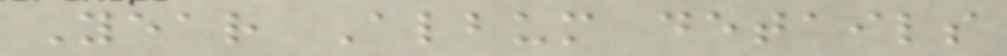Year Album details
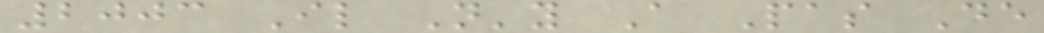2003 Il N'y A Pas De
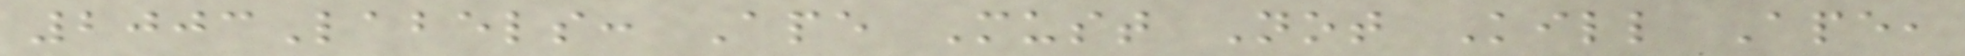2003Labels: Ape Must Not Kill Ape,
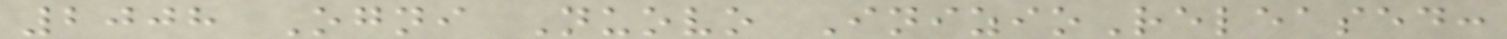2008 Ogni Nuovo InizioReleased:
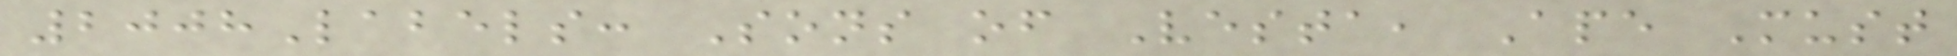2008Labels: Sons of Vesta, Ape Must
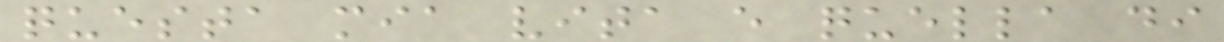questa mia vita e quella di
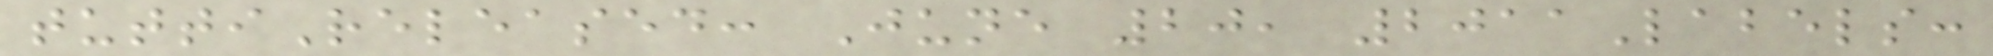tuttiReleased: June 20, 2011Labels:
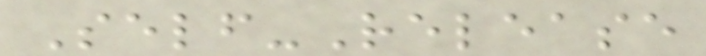Self-Release
